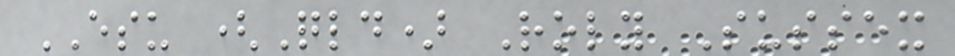ESU (Qld) Roly Sussex
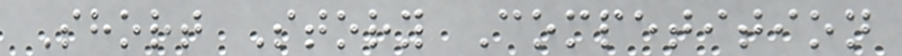Short Story Competition
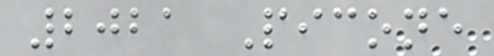2021 Picone
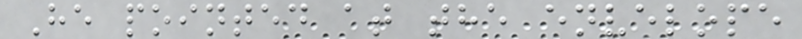He pointed at the envelope
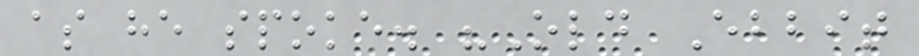as he spoke. "Old Ebbit
